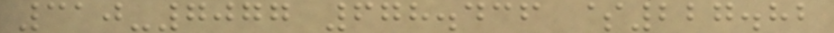310-7077 678.436 $227.82
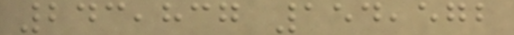243,837 154,572
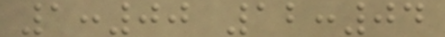1:00 12:04
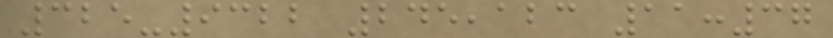325-9322 245,123 11:37
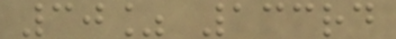30% 133rd
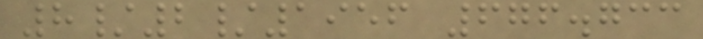8/2/1956 676.733
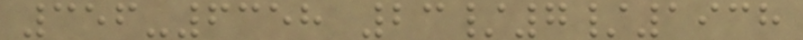356-6358 23/7/1938
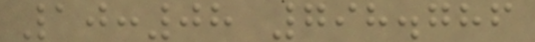10:08 798.786
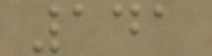141
